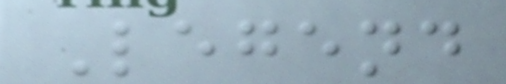Legend
